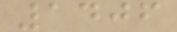1406
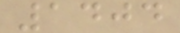1404
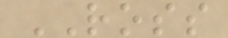ROSS
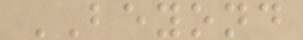BEYOND
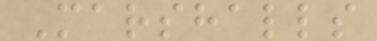Marshalls
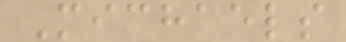Michaels
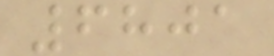6801
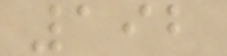192
